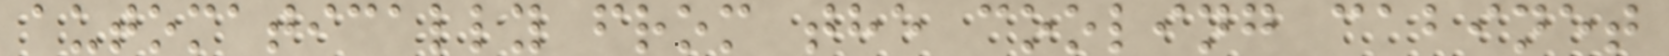automatically from the cooling cabinet
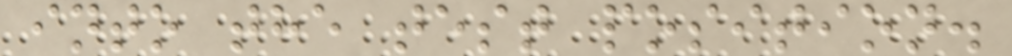into the test position.
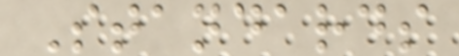Standards
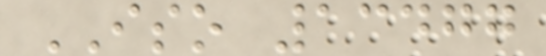ISO 13477
